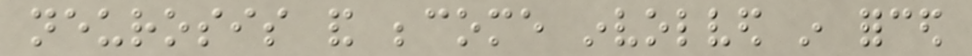neurosis and become involved in forced
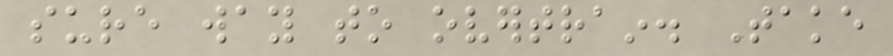sure way to overtrain. Take
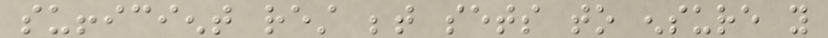sufficient rest between sets to ensure you
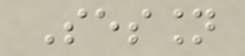Session
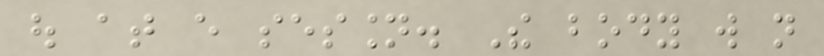out at every session. The body will not
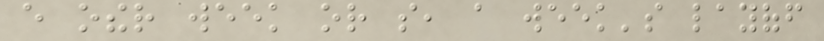every other week or so, a week's layoff
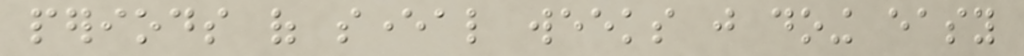periods of several weeks just doing easy
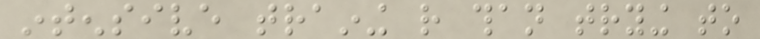intensive training rather than trying to
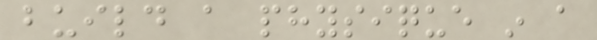build a physique in a
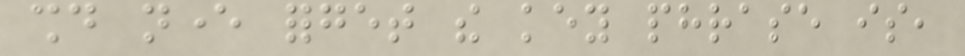should never forget the key phrase is,
